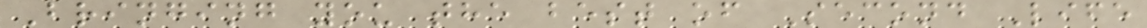Bringing you the best of Second Life
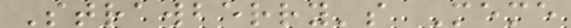Strawberry's Meme
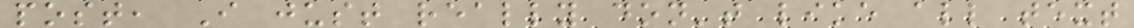post, I just really don't like all text
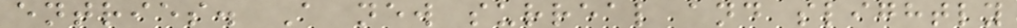entries. A new surreal and slightly
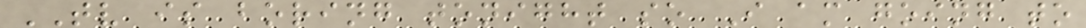TV is boring tonight so I am going to
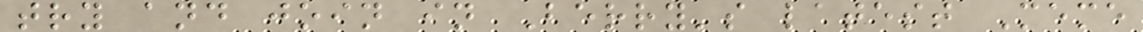try and join in Berry's latest Meme
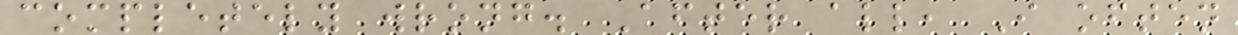completely wrong. After all, I often
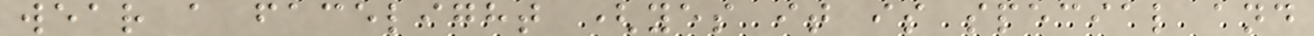wear a facelight (yes it is special and
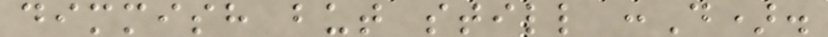dimmish but still :D).
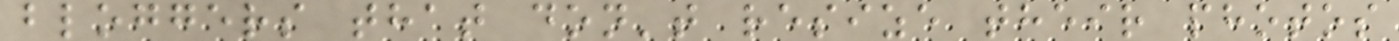bloggers that don't resize their photos
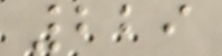229
